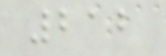212
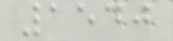1540
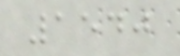1540
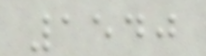1540
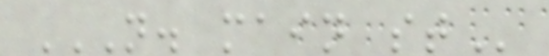N. MAIN ST
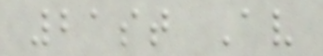21st Av
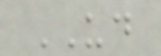UD
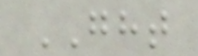GHT
